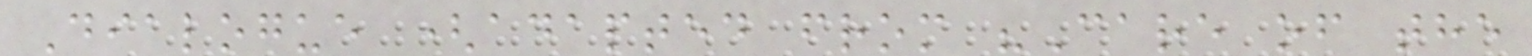Dialogue (adapted from "Care of the
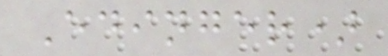Edinger)
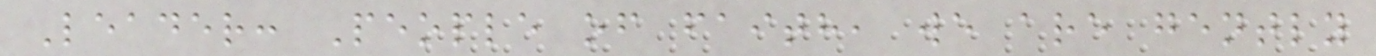Leader: People of faith, we are gently
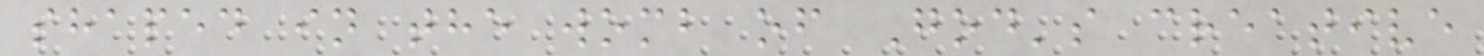shaped in the womb of God's creative
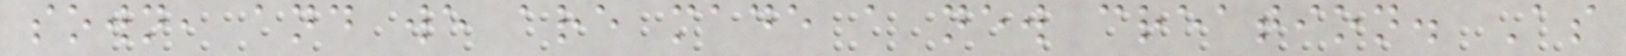sown, and we are made a new creation. As
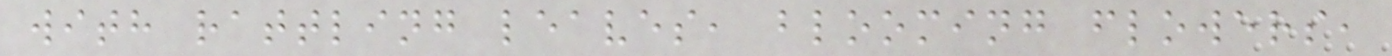with rattling leaves, blooming flowers,
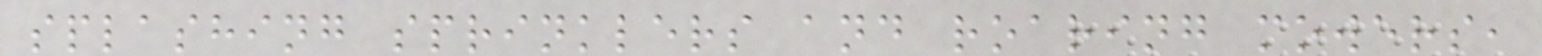splashing sprinklers and roaring mowers,
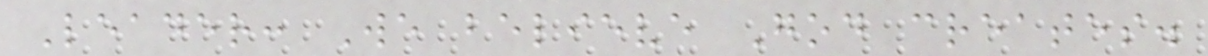Leader: We believe God creates.
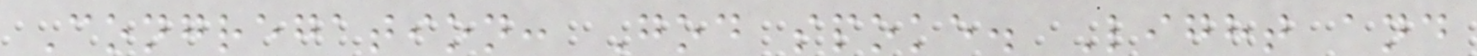Congregation: God spoke. Light and
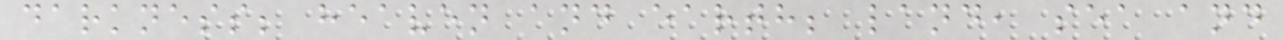darkness; heaven and earth; land, sea and
